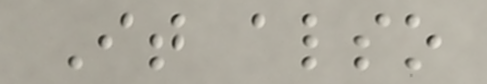It also
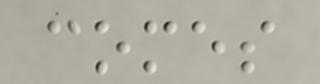comes
